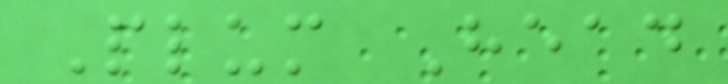Plum Head
